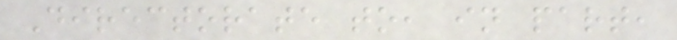Directorate to, in part,
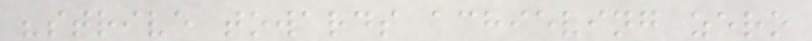"strive towards achieving zero
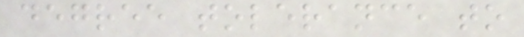degree tolerance to
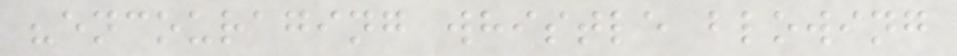"encouraging whistle blowing
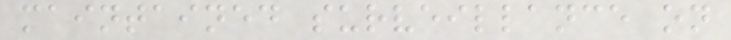maintained surveillance on
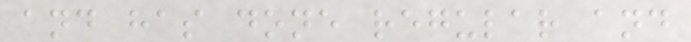and has done regular and
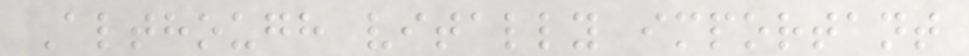Although vitally important
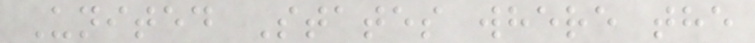United States where the
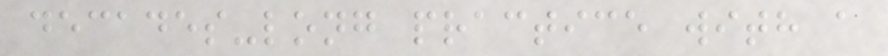decades-long practice with a
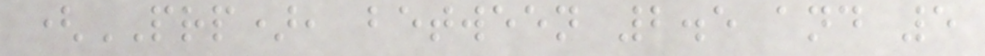(PRP), between 2.5 and 5
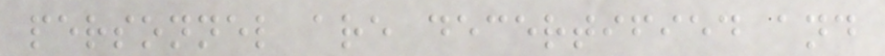personnel are decertified and
